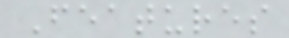Features
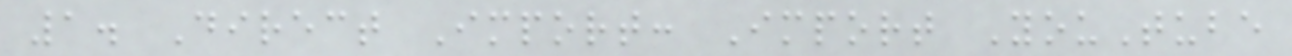1. Direct Import: Import YouTube
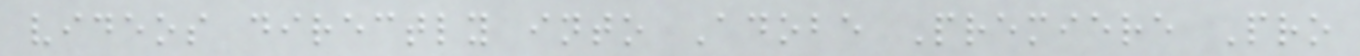videos directly into Adobe Premiere Pro
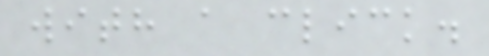with a click.
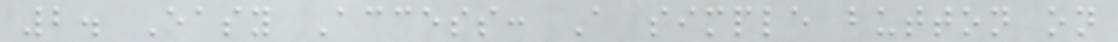2. Easy Access: A simple button on
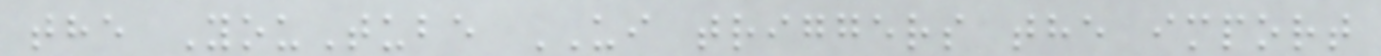the YouTube UI triggers the import
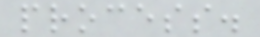process.
